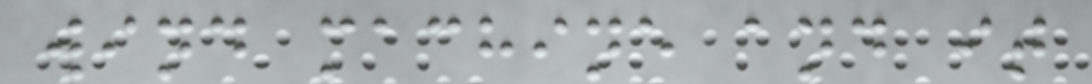wind machine and it
